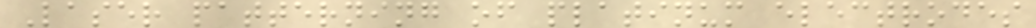Laser patterning of platinum electrodes
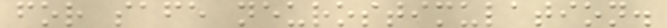for safe neurostimulation.
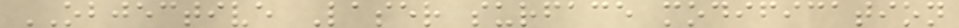OBJECTIVE Laser surface modification
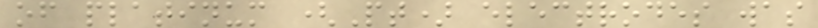of platinum (Pt) electrodes was
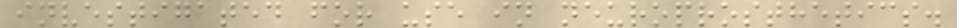investigated for use in neuroprosthetics.
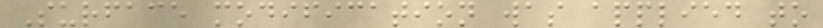Surface modification was applied to
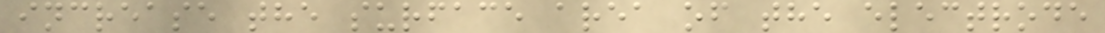increase the surface area of the electrode
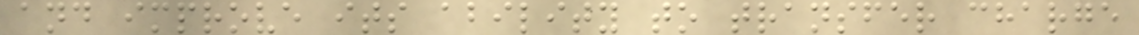and improve its ability to transfer charge
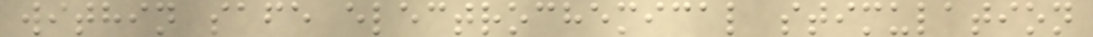within safe electrochemical stimulation
